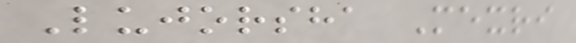Lujorsha Mexri
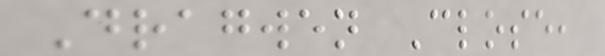Dragwen Close,
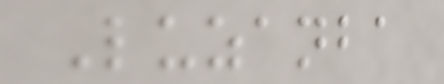Luzanba
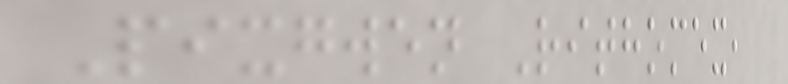Pixgwen Rithomex,
